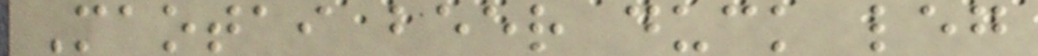Maotai beer duck leg
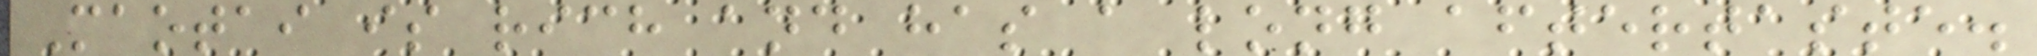Maotai is rich and has a long aftertaste.
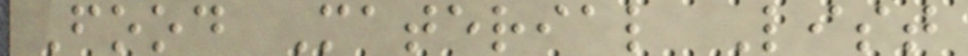Food Material List
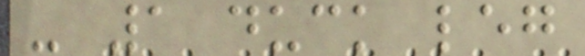- 1 duck leg
